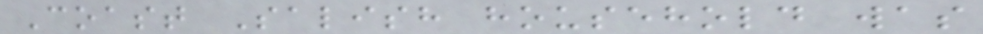Coast Salish household was
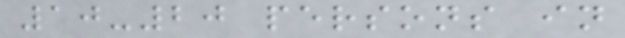10-20 persons in
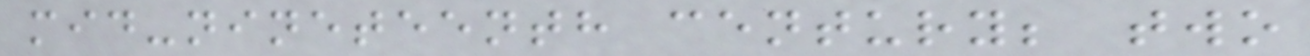mid-nineteenth century; two
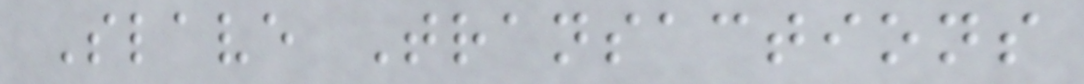Slave Transactions
